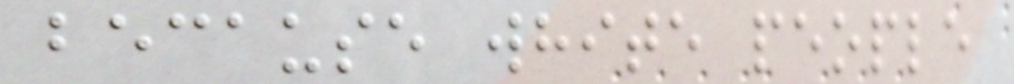because white people
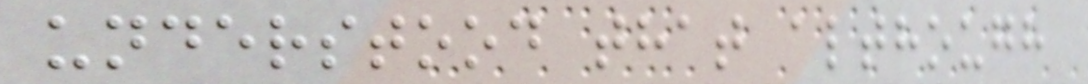understood that although
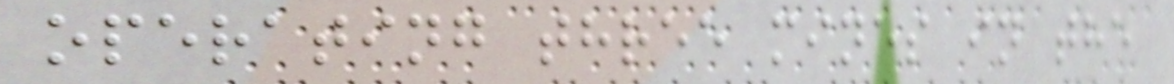operating three mines in the
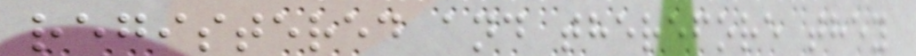registered and therefore they
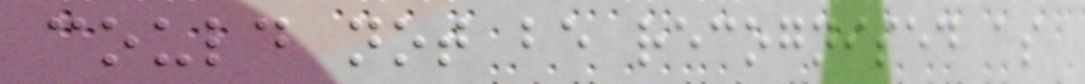could not be recognised as
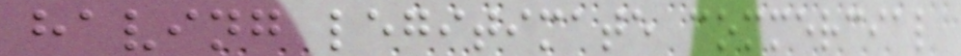having legitimate commercial
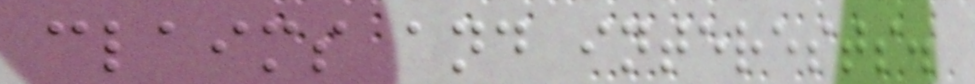claims and interests.
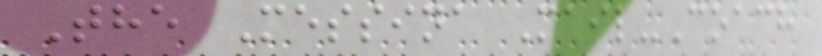The Messina Mail-Coach
